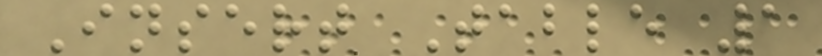Insert Table 1
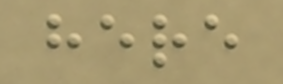here
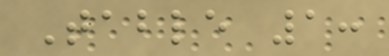Table 1:
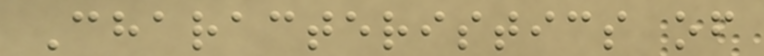Characteristics of
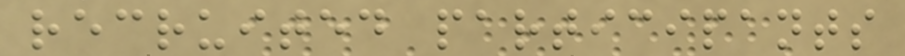recruited participants
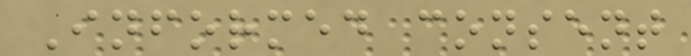Informed consent
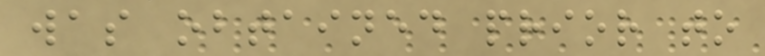was obtained prior to
